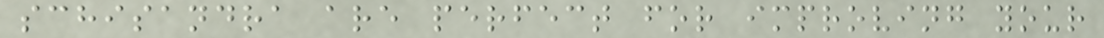schisandra are perfect for improving your
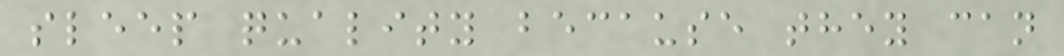sleep quality because they can
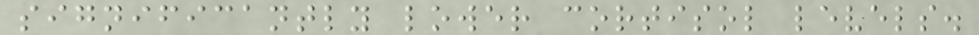significantly lower cortisol levels.
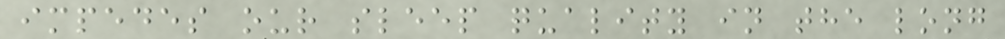impedes our sleep quality in the long
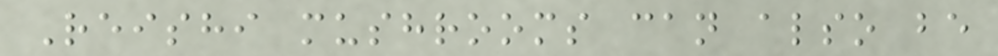Reishi mushrooms can also be
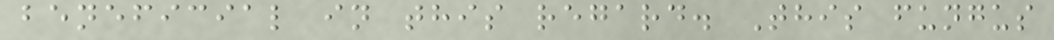beneficial in this regard. This fungus
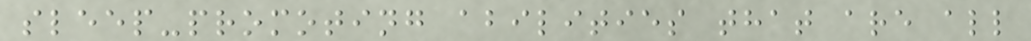sleep-promoting abilities that are all
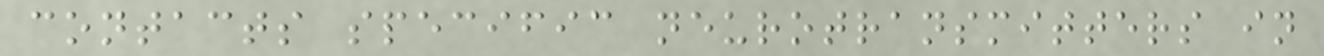contacts specific neurotransmitters in
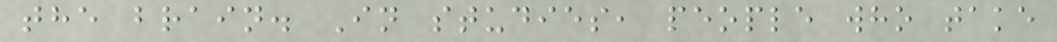the brain. In studies, people who take
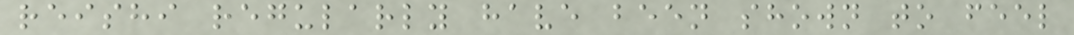reishi regularly have been shown to feel
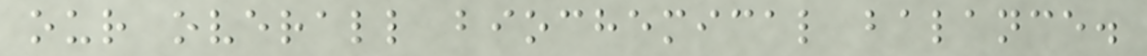our overall biochemical balance.
